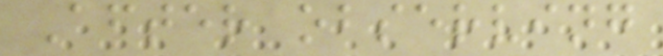After observing
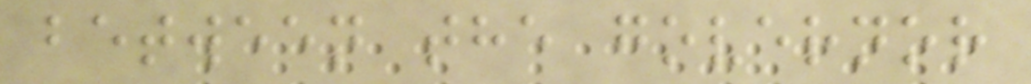between the governor
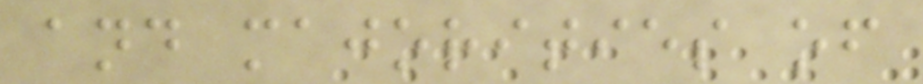and majorities of
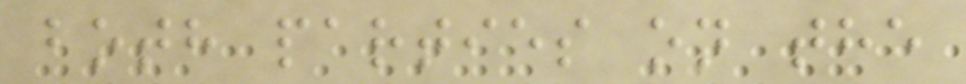both parties on the
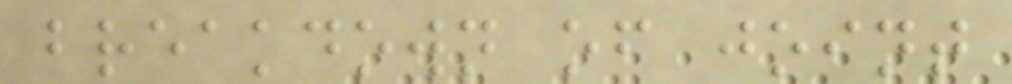breakdown of joint
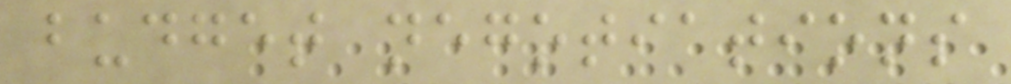budget negotiations
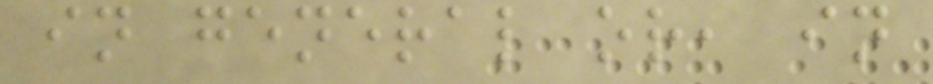in general or, in
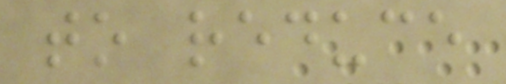to reduce
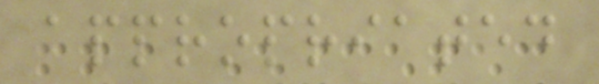appropriated
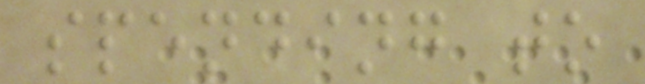spending to
